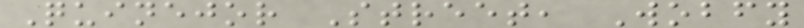Quinejor Street, Wobfy
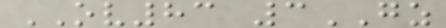OV83 3GZ
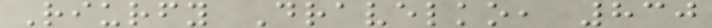Riurfy Dravelko, 830
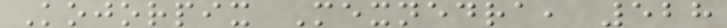Kojorpix Mexnedra, 528
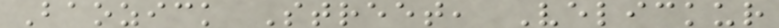Baozick Street, Velickur
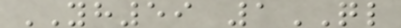YH59 1QL
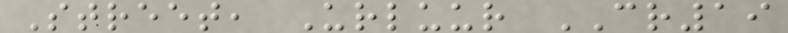Street, Urluur CR19
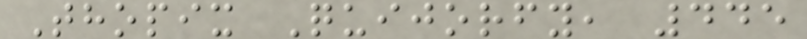Thopix Quijorfy, 445
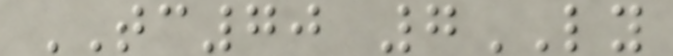TC70 7LY
